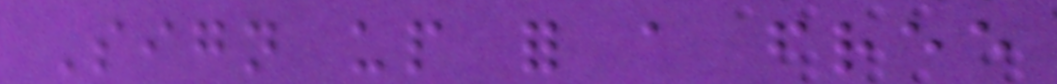Sign up for a free
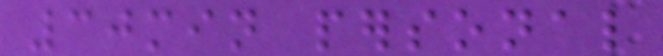30min personal
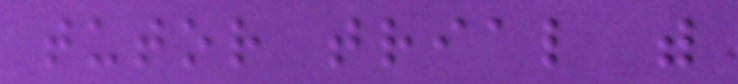tutor trial with
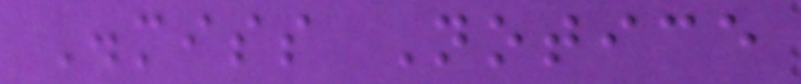Dismiss Notice
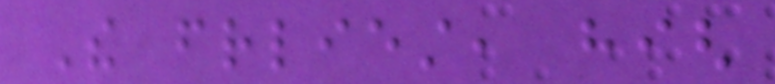The friendliest, high
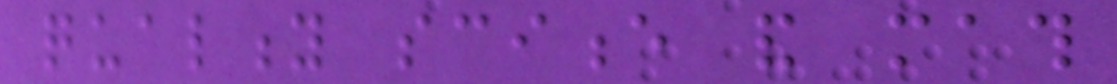quality science and math
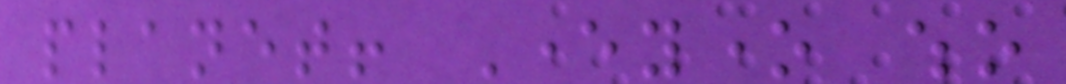planet! Everyone who
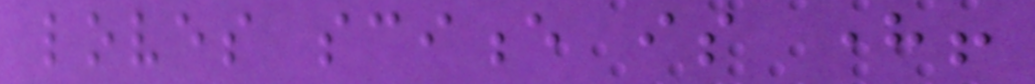loves science is here!
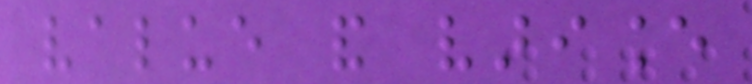value and variance
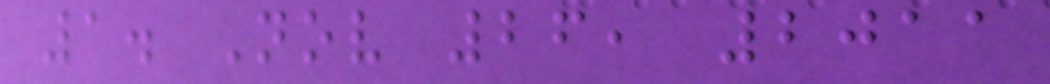1. Nov 26, 2011
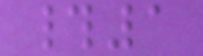#1
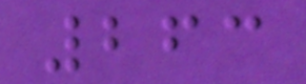263
